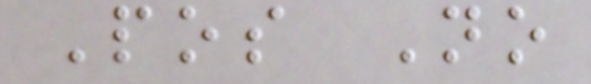Pos No
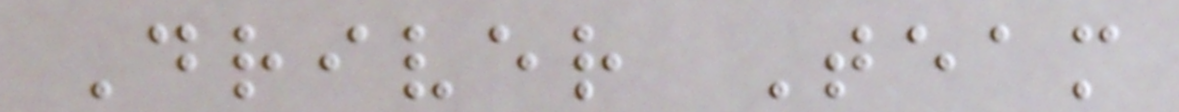Driver Team
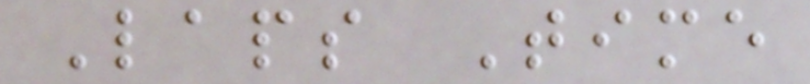Laps Time
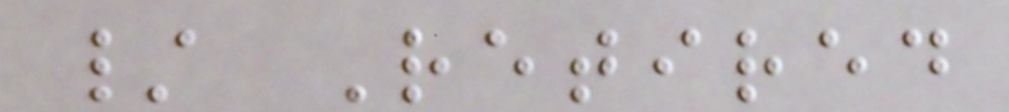/ Retired
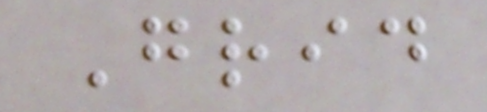Grid
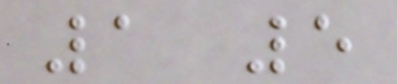1 5
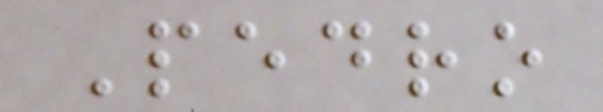Pedro
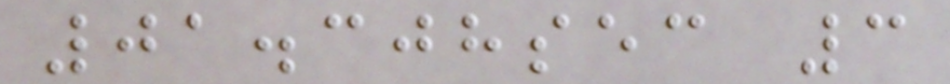01.308sec 3
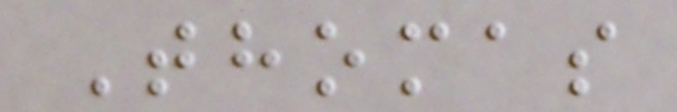Thomas
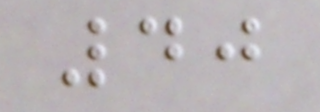40
